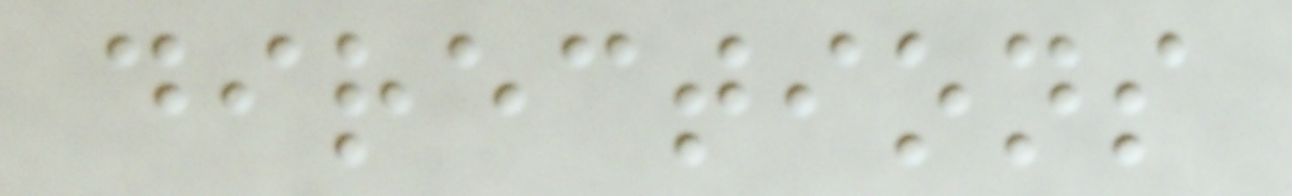directions
